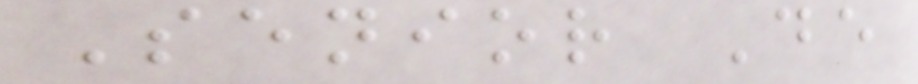Senior De
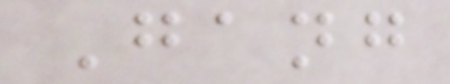Gang
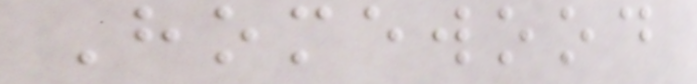Homewood
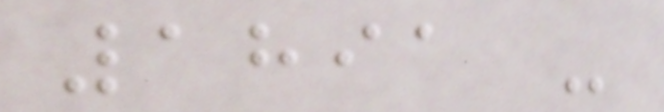1891 -
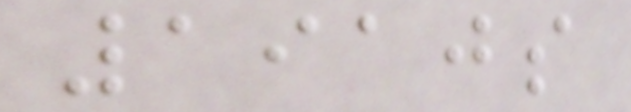1910s
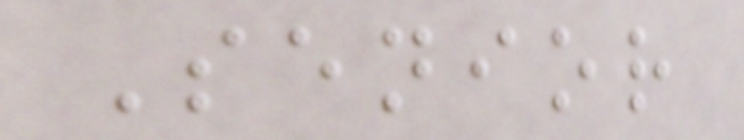Senior
